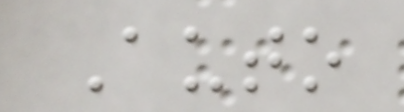Auto
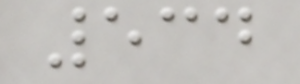534
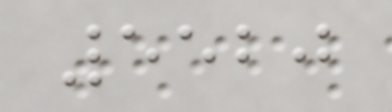5520
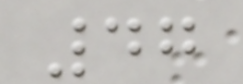47
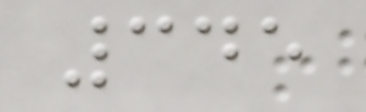345
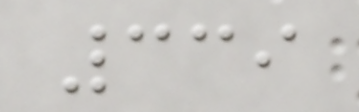339
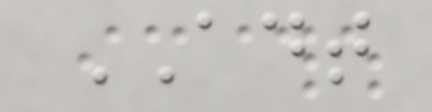ADT
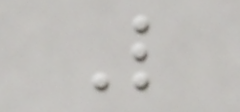L
